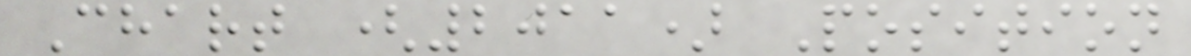Chart (2011) Position
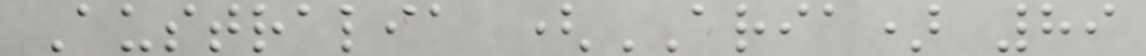Australia (ARIA) 89
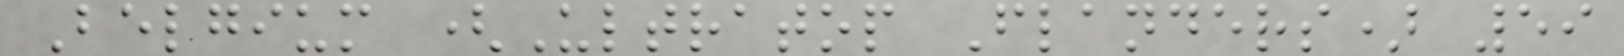Belgium (Ultratop Flanders) 59
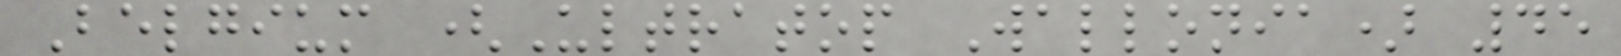Belgium (Ultratop Wallonia) 45
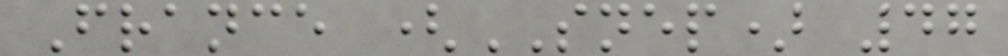France (SNEP) 47
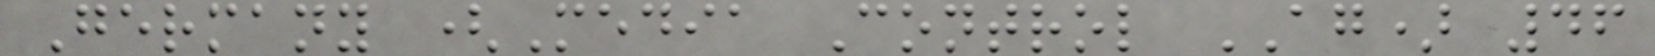Germany (Media Control AG) 46
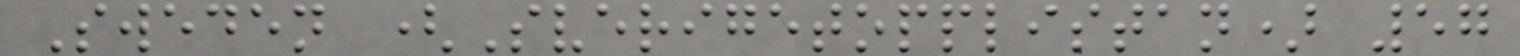Sweden (Sverigetopplistan) 57
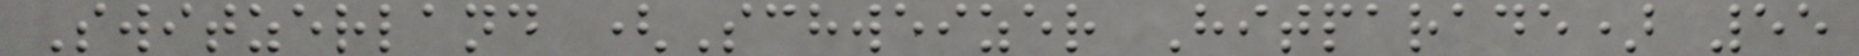Switzerland (Schweizer Hitparade) 55
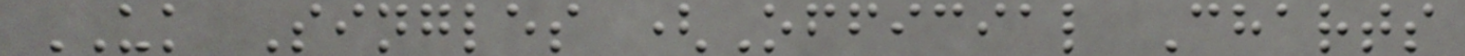UK Singles (Official Charts
